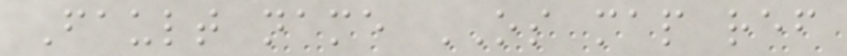Fault name OS map ref
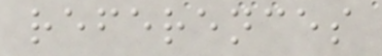references
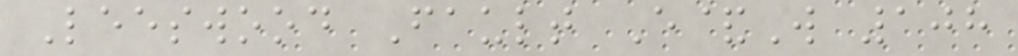Leeswood Fault E&W 108
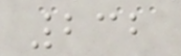232
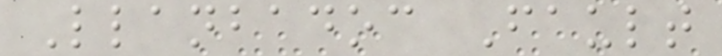Llanbadoc Fault
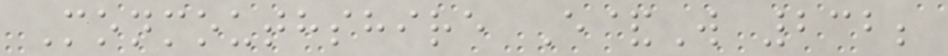Monmouthshire E&W 232;
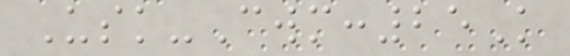Usk-Cwm:25K
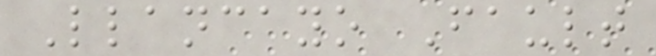Llancayo Fault
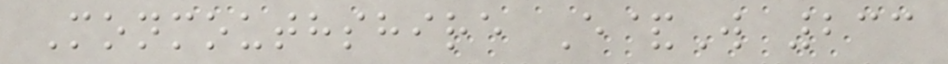Monmouthshire E&W 233
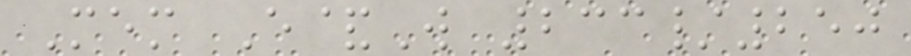Mem E&W 233/250
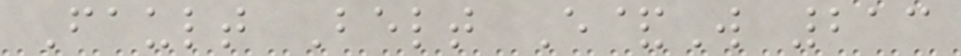Fault Belt E&W 213
